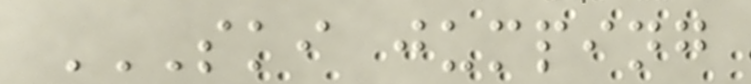SKI JUMPING
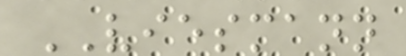VIESMANN
